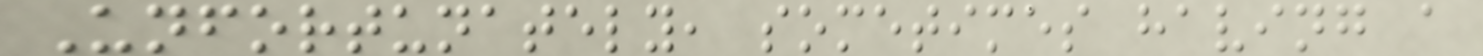Unfortunately, sometimes having a
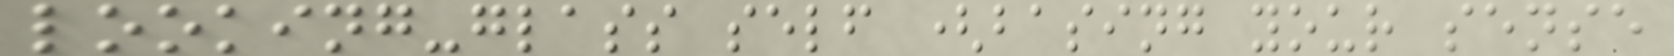looking-glass self (basing your sense
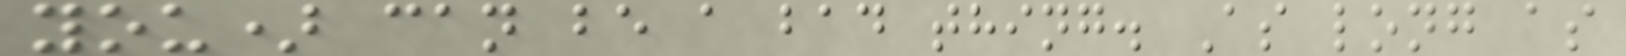you) can be a bad thing. As long as
